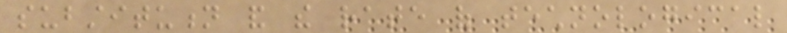substitution and the rate of technological
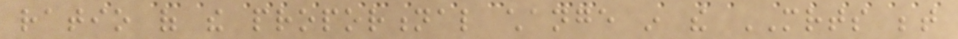ratio of the proportional change in the MRTS between
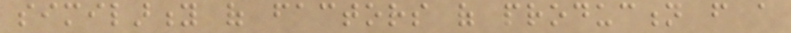similarity of factors of production from a
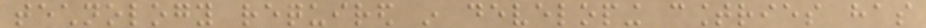technology required in developing countries has
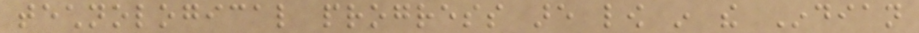technological progress are low in the Indian
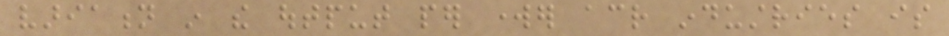variation in the output per worker across industries is
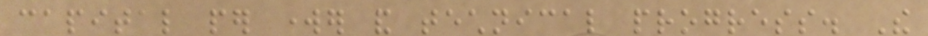capital per worker and technical progress. The
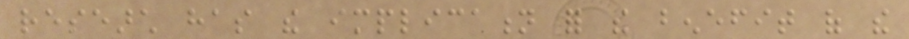research has the implication for the benefit of the
